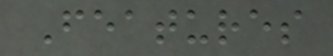Features
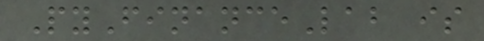PyFinanceLab is
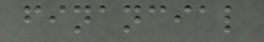financial
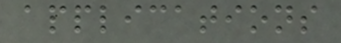applications
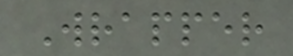Wrapper
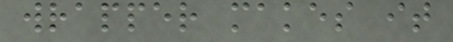wrapper makes it
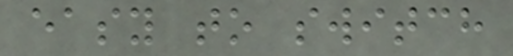easy to switch
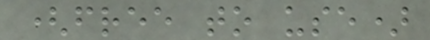(free to use)
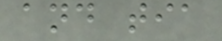and tia
